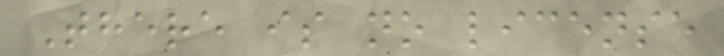There is no license
